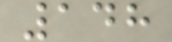148
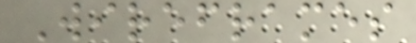Wireframes
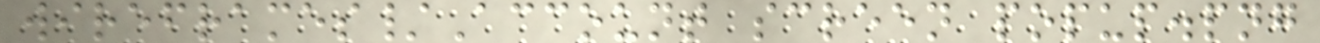wireframes/Account screen popup.png
